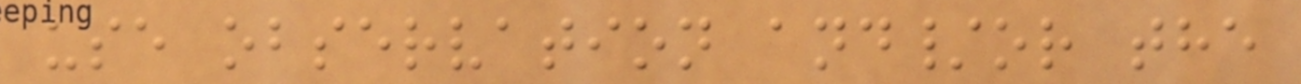use observation and/or the
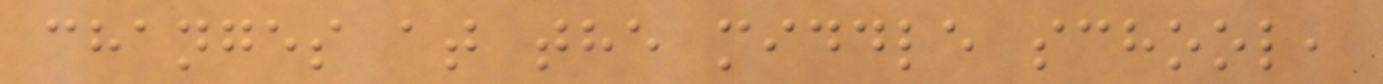changes at the middle school,
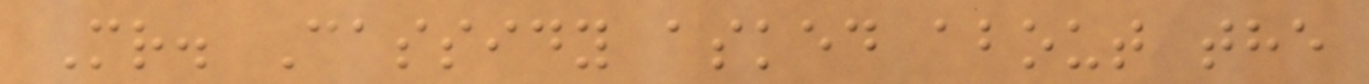Mr. Cassidy asked about the
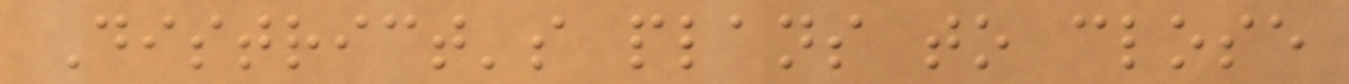District's plans to close
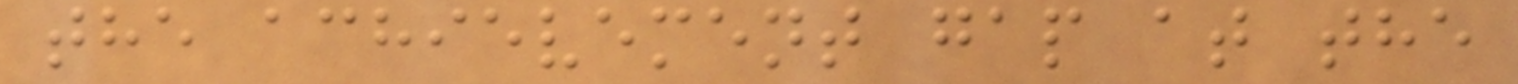the achievement gap at the
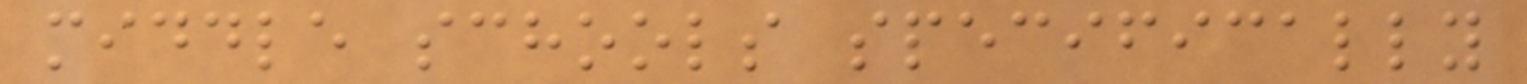middle schools specifically
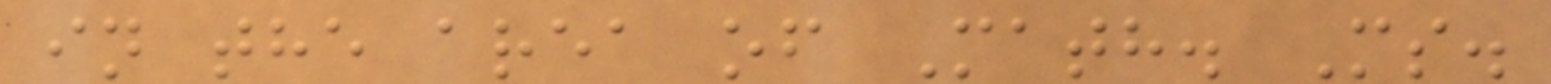in the area of Math. Ms.
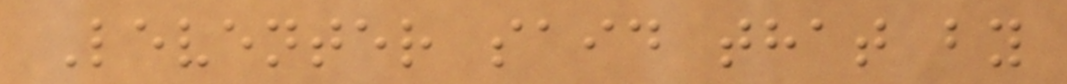Leventer said that by
